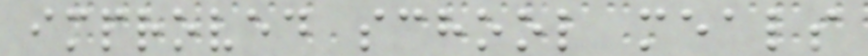improved school meals
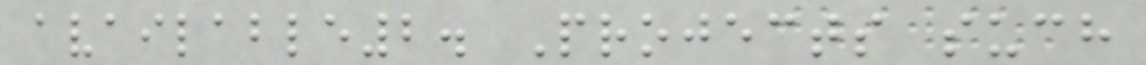available2. Projects such
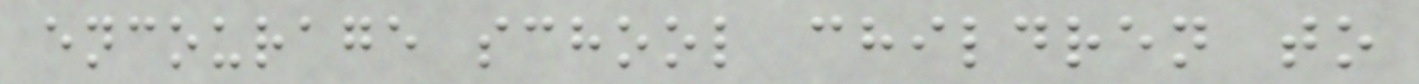encourage school children to
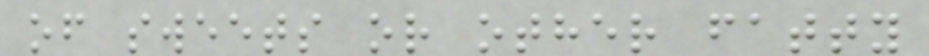of sweets or other fatty
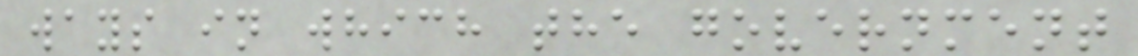ways in which the government
